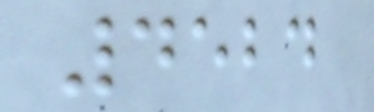4524
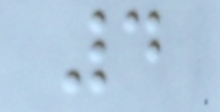4
